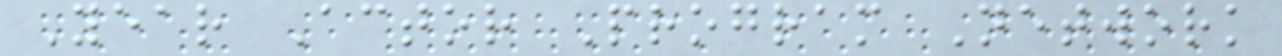Year Actor Program Network
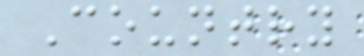Country
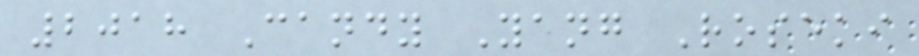2018 Candy Yang Roseki
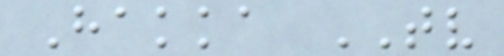Hakka TV
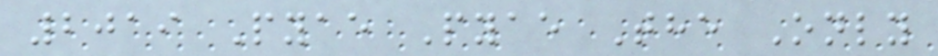2019 Pyae Pyae The Only
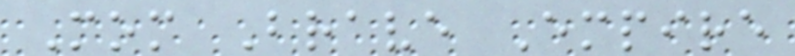Mom Brave Empire
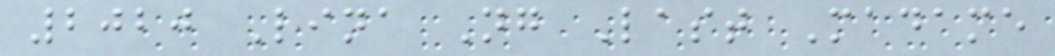2020 Lina Ng Last Madame
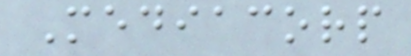Mediacorp
